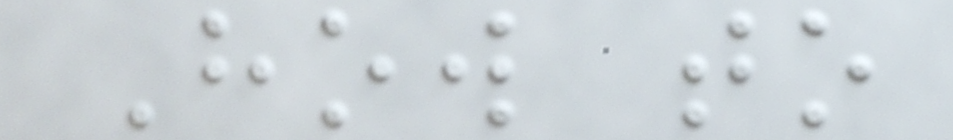How to
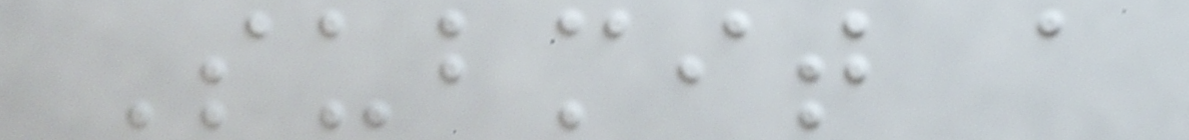Submit a
